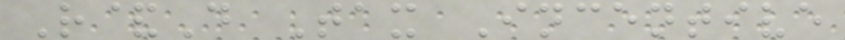R&D Tax Incentive
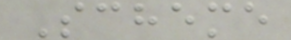Scheme
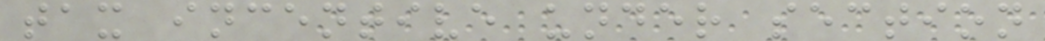tax incentive under section
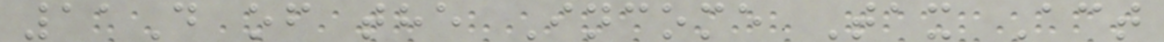11D of the Income Tax Act
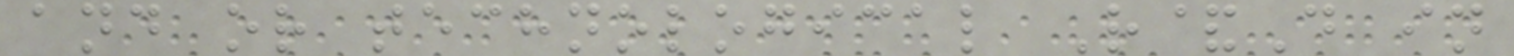and or technological R&D in
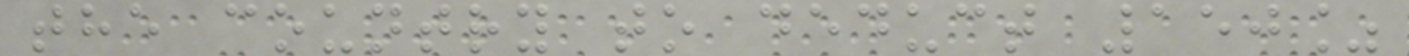the country to deduct 150%
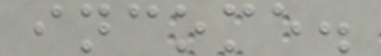income.
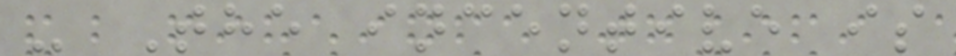- The incentive is
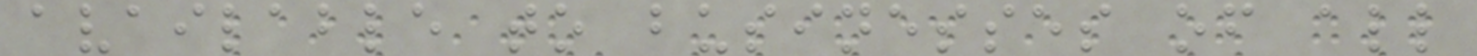available to businesses of all
